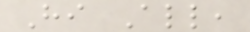Hi All,
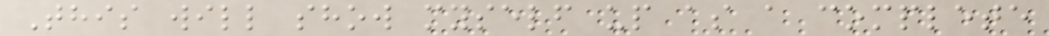This will show myself up as a complete
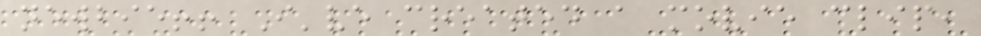newbie!! I've created a movie clip,
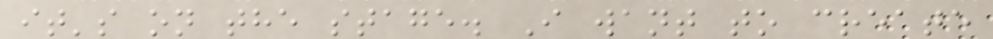it's on the stage. I want to create
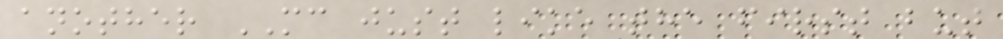another MC just like the first but
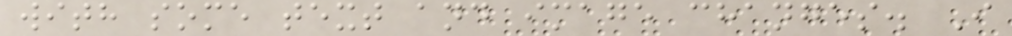with some text and image changes. I
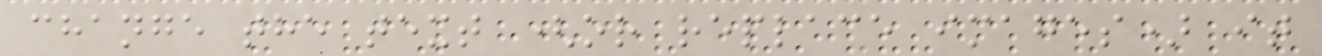change the text (or replace images) it
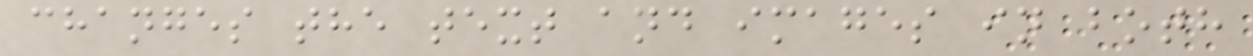changes the text and images in both
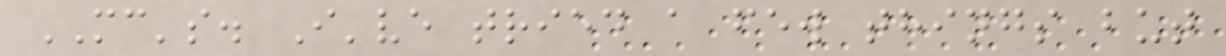MC's. I've tried a few things but
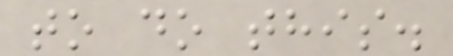to do this.
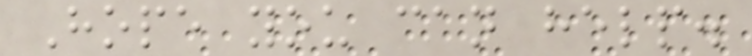Hope you can help.
